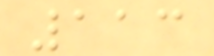113
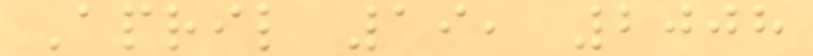April 19, 2008
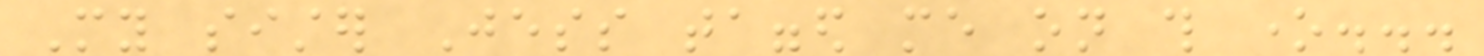My sister Jess tagged me on this one...
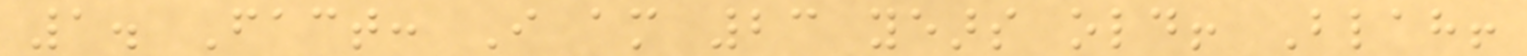1. Fact: I am 23 years old! Blah!
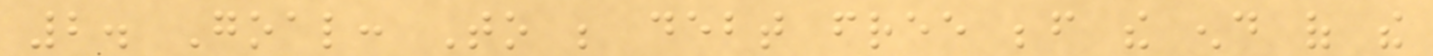2. Goal: To be debt free before the end of the
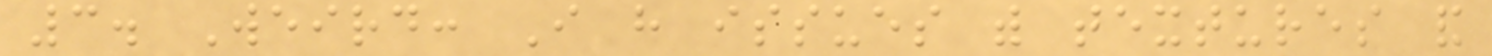3. Weird: I have issues with textures and
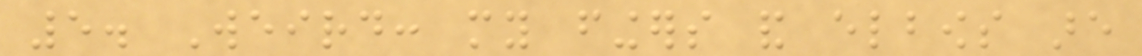5. Weird: my fingers and elbows are
